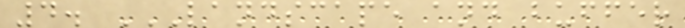4. LANDSCAPE AND BUFFER
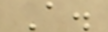A.
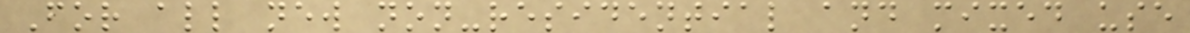For all new non-residential and mixed use
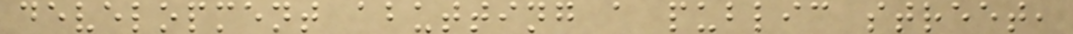development abutting a public street,
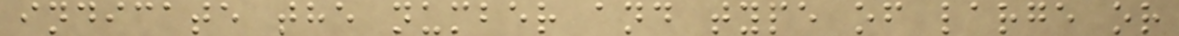indicate the number and type of large or
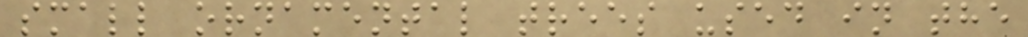small ornamental trees used in the
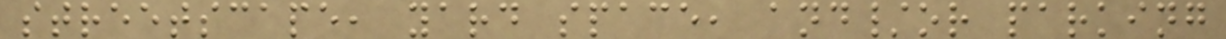streetscape, yard space, and/or parking
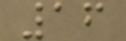16
